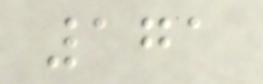171
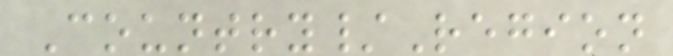Country/Region
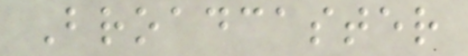Broadcaster
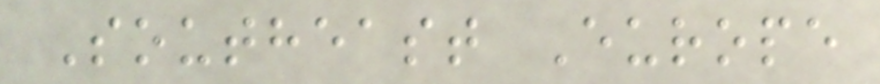Southeast Europe
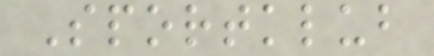Sportklub
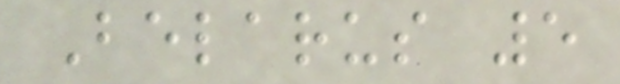Belarus 5
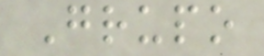Grupo
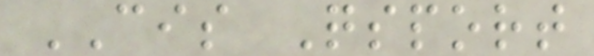CIS Qsport
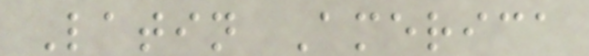Latin America
